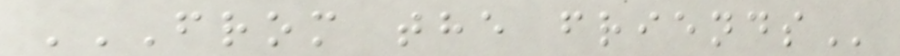FROM THE FRIENDS
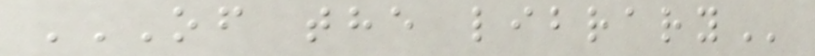OF THE LIBRARY
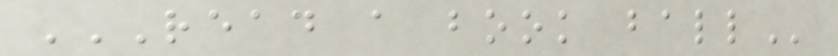READ A BOOK BALL
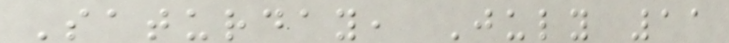Saturday, July 11
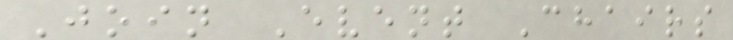Join Event Chairs
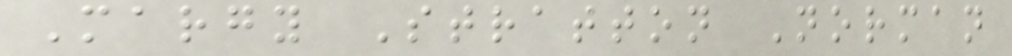Margy Stratton Norman
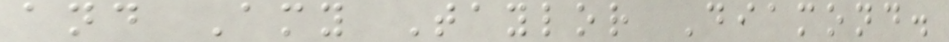and Amy Taylor Diamond.
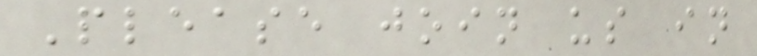Please join us in
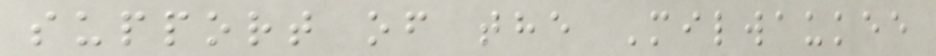support of the Milwaukee
